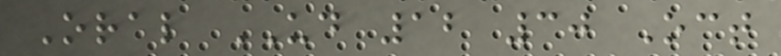Oral UD 12 30 Oct
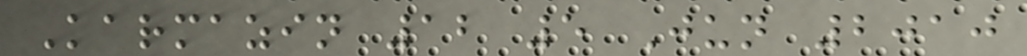Karmazin 12 5 Jun 2010
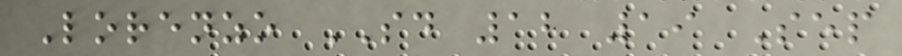Lorenzo SD 12 19 Sep
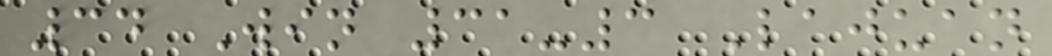34 Win 31-3 Lajuan
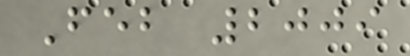Feb 2009
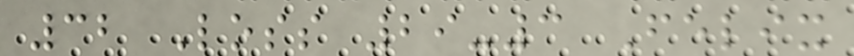32 Loss 29-3 Felix
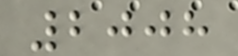2008
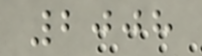2008
